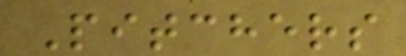Pitchers
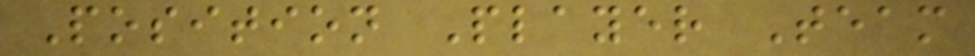Position Player Team
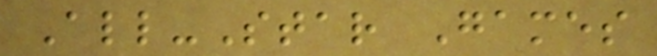All-Star Games
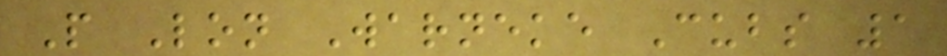P Lon Warneke Cubs 1
